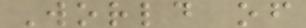World of
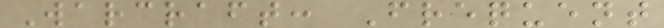Warcraft: Frequent
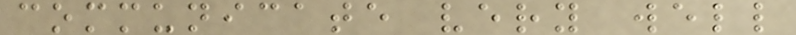communicate very well
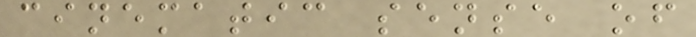cinematic sense of
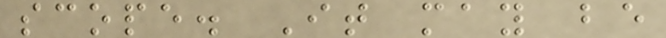scope. It may be
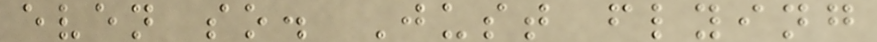even so. Just flying
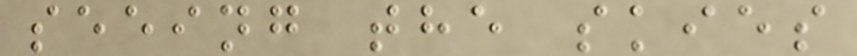seeing the skies
